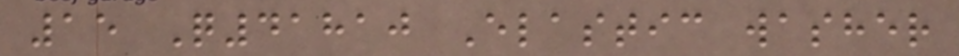15 Q41810 Elastic washer
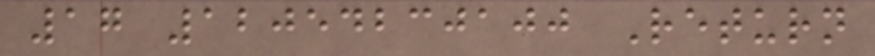17 12054230100 Return
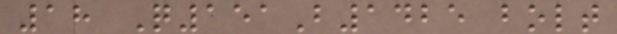18 Q151B1425 bolt
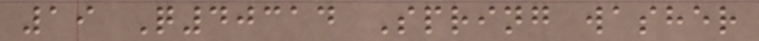19 Q40314 Spring washer
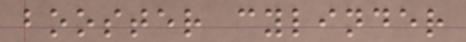booster cylinder
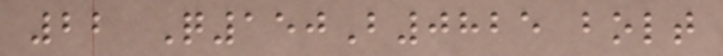22 Q150B0825 bolt
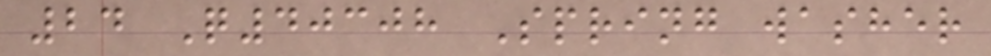24 Q40308 Spring washer
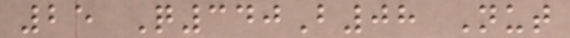25 Q340B08 Nut
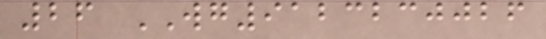26 WG9123230026
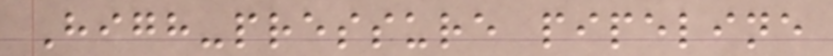High-pressure pipeline
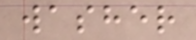washer
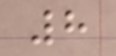8
